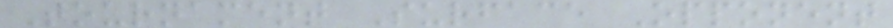Tournament Surface Opponent
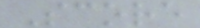Score
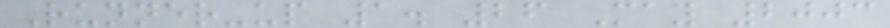Runner-up 1. 26 May 2003
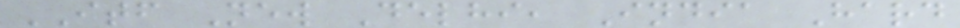ITF New Delhi, India Hard
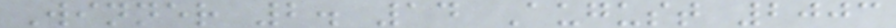Winner 2. 14 August 2003
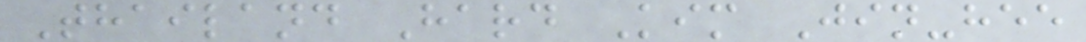Thailand Hard Kim Jin-hee
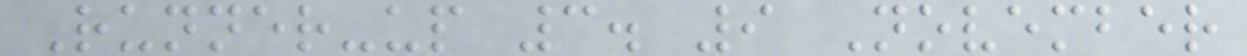Runner-up 3. 9 November
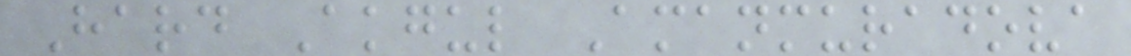Hard Akgul Amanmuradova
